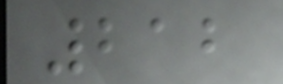212
